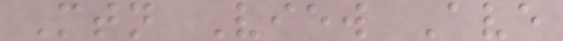Mtn View Ave
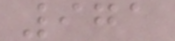971
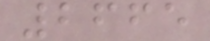2665
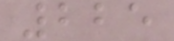225
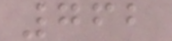762
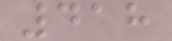418
